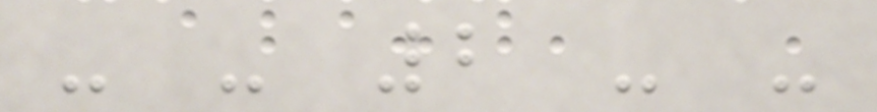- - 2 - -
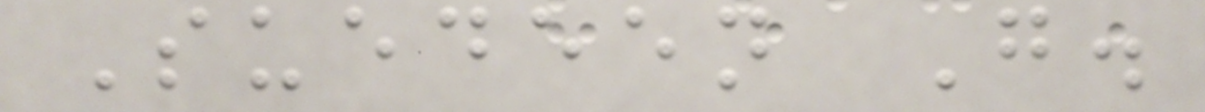Suedeen G.
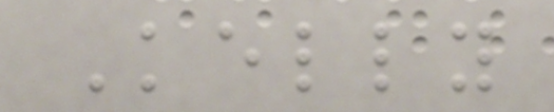Kelly
